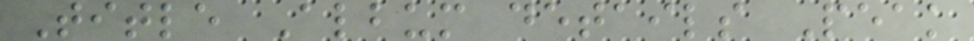Title Album details Peak
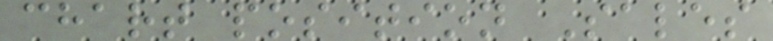chart position Sales
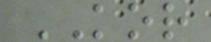KOR
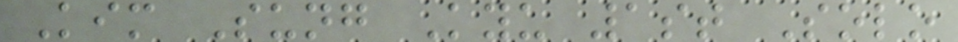Kim Sung Kyu 1st Solo
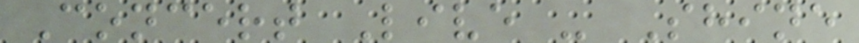Concert Live - Shine
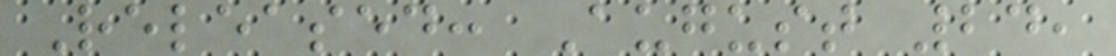Released: August 24,
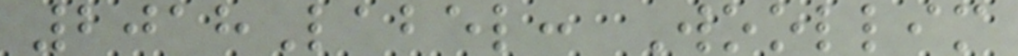2018Label: Woollim
